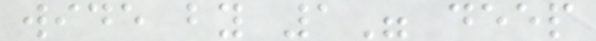wide by 1" deep
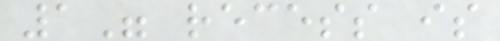1" recess is
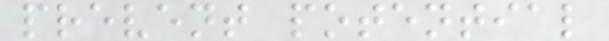prevent potential
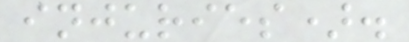injuries).
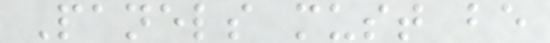Panels must be
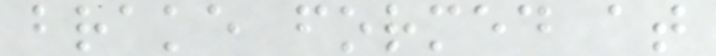brake formed at
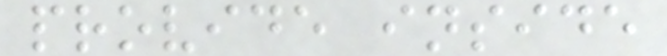provide inside
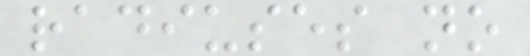radiuses no
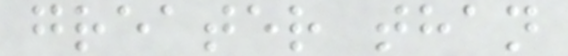greater than
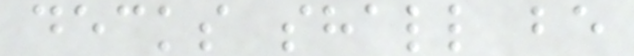decks shall be
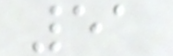51
